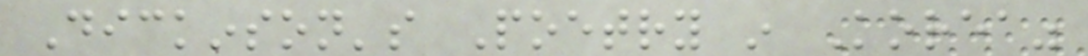Dickinson's Poetry in Korea"
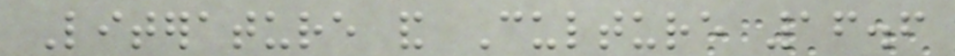Literature and Culture 16.6
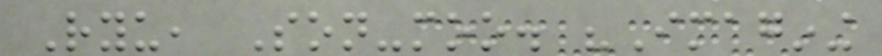Ryu, Son-moo. "Imagining
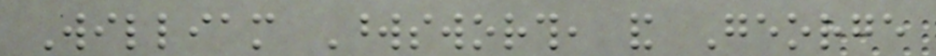William Wordsworth, and George
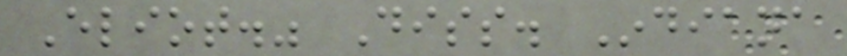Eliot." Diss. Indiana
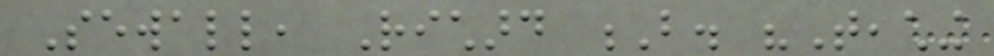Sewall, Richard B. "Teaching
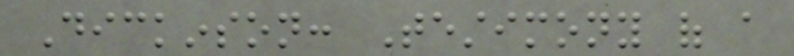Dickinson: Testimony of a
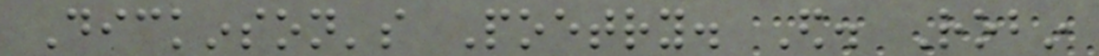Dickinson's Poetry. Ed. Robin
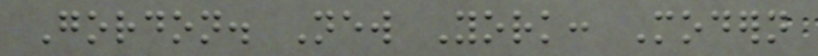Gordon. New York: Modern
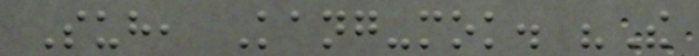Suh, Kang-mok. "The
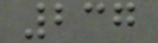237
